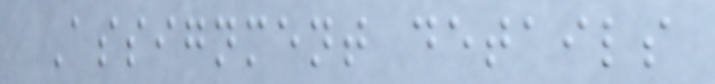Assignment details
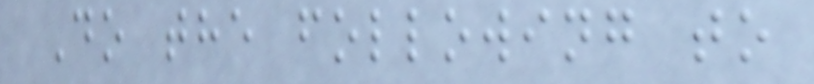Do the following to
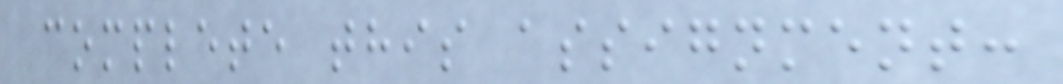complete this assignment:
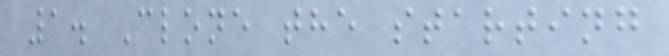1. Clone the starting
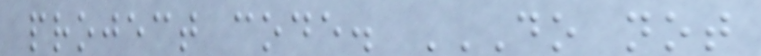project code. DO NOT
